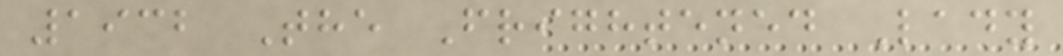1932 The Frightened Lady
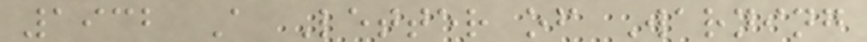1932 A Letter of Warning
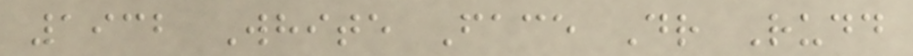1932 White Face Dr Rudd
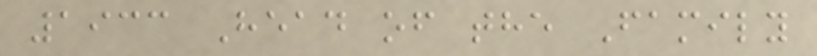1933 Head of the Family
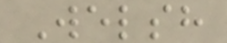Welsh
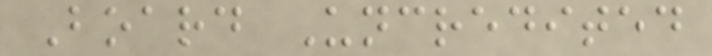Board Uncredited
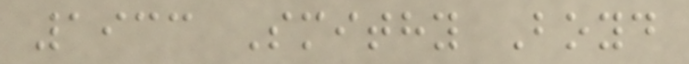1933 Smithy Boyd
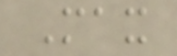Max
